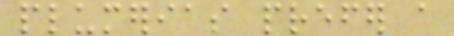plumerias prefer a
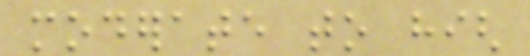moderate to high
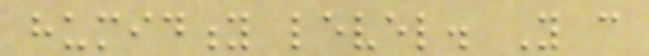humidity level. You can
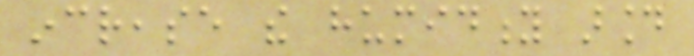increase the humidity around
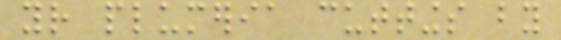your plumeria cuttings by
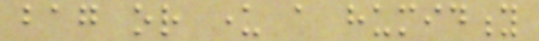bag or under a humidity
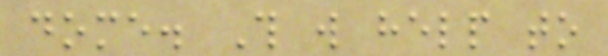dome. This will help to
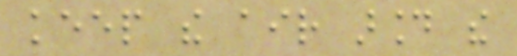keep the air around the
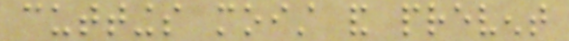cuttings moist and prevent
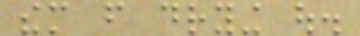them from drying out.
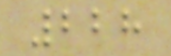228
